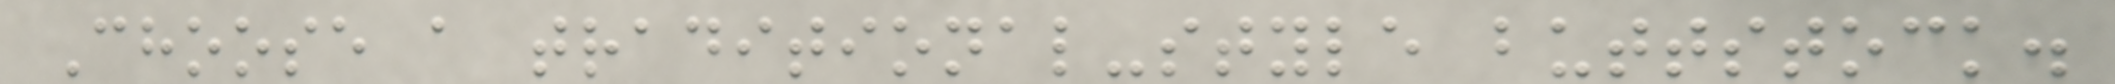Choose a traditional-style buttstock.
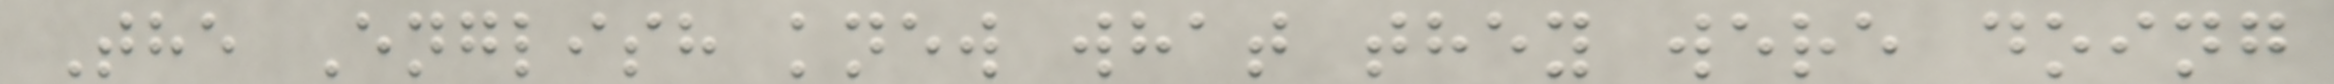The English knew what they were doing
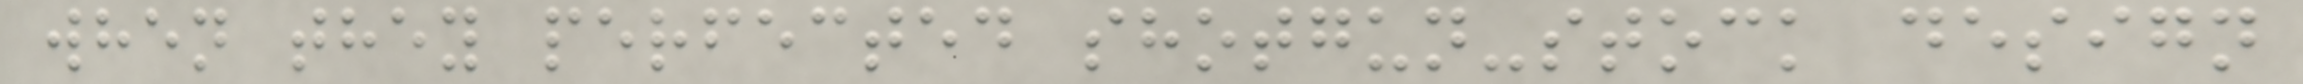when they perfected shotgun-stock design
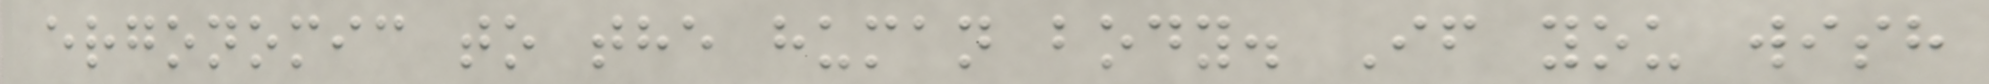ergonomic to the human body. If you wish
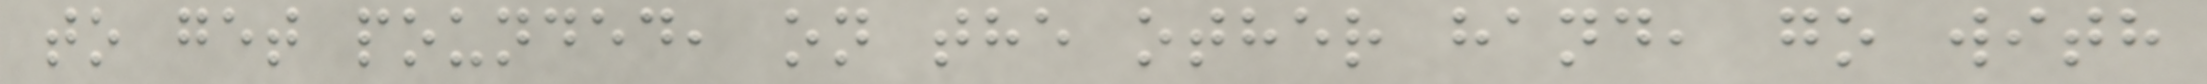to get pounded, on the other hand, go with
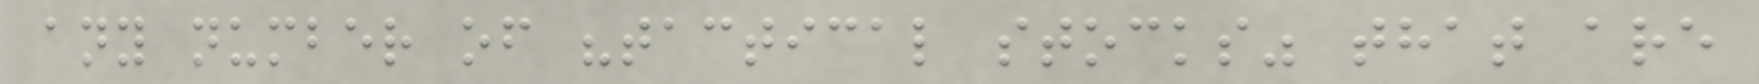any number of "tactical stocks" that are
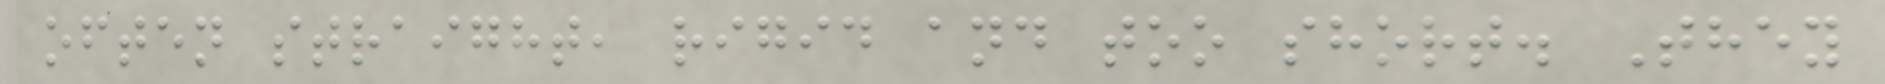often straight, rigid and too short. They
